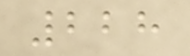228
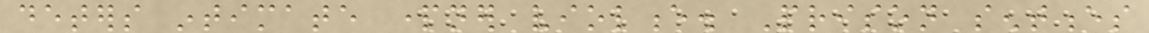deters intimate partner violence. Prison sentences
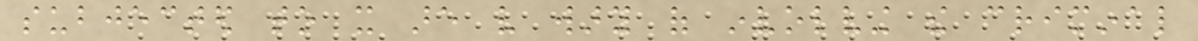subjected to it are very wary of involving the criminal
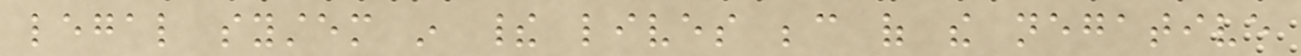legal system in their lives because of the negative
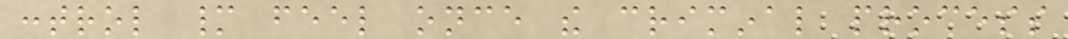control many feel once the criminal process
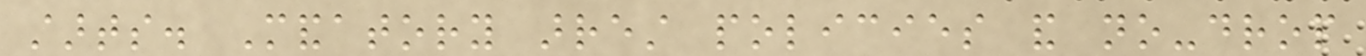starts. Mandatory arrest policies and no-drop
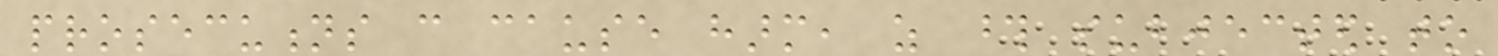prosecutions can cause harm, as those subjected to
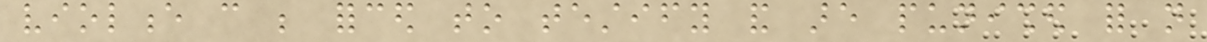violence can be forced to testify and are punished for not
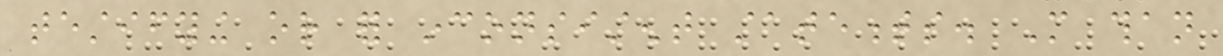testifying or for inconsistent statements. More than
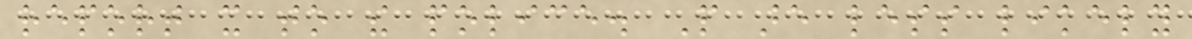report it to the police. People are less likely
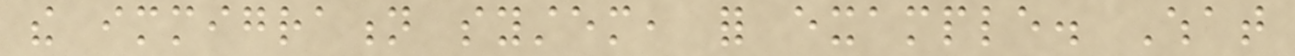the immigration system, for example. What
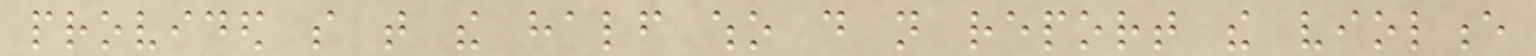provided so that the half who do not report the violence
